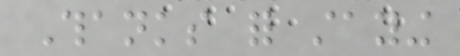Thanks for staying
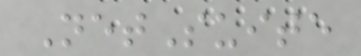NetSuite
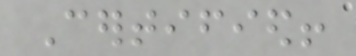Certified!
